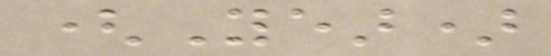(Year)
